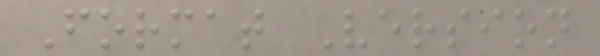Format Version
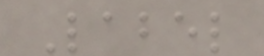Label
